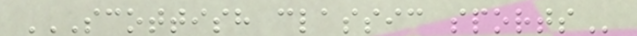SCOTTISH CLASSIC SPORTS
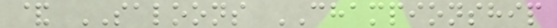& SALOONS CHAMPIONSHIP
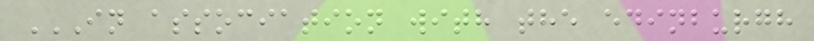IN ASSOCIATION WITH THE EDINBURGH
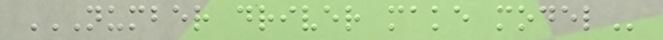NUMBER DRIVER MAKE MODEL
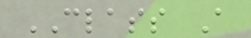CLASS A
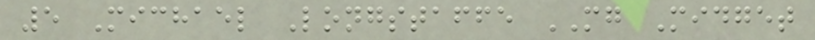5 Michael Longstaffe MG Midget
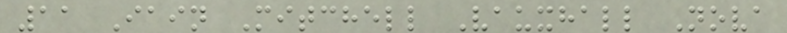11 Iain Mitchell Vauxhall Nova
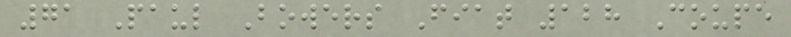71 Paul Bowers Fiat 128 Coupe
